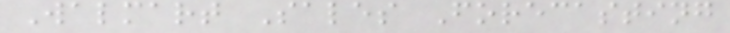Walmart Sales Forecasting
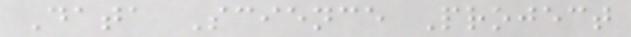Data Science Project
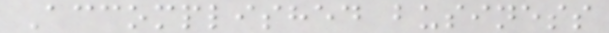Accomplished business
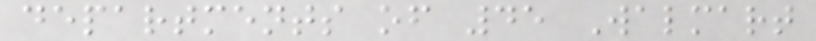departments of 45 Walmart
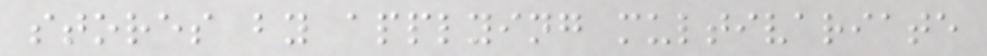stores by applying multivariate
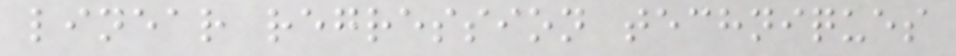linear regression techniques
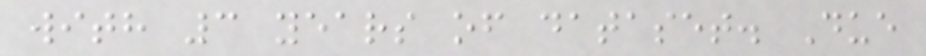with 3 years of dataset. Due
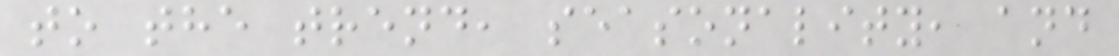to the trend, seasonality, and
